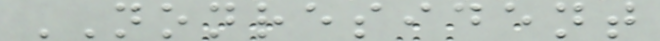NONRESIDENT
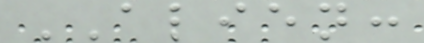ALIEN:
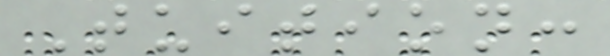Tuition:
